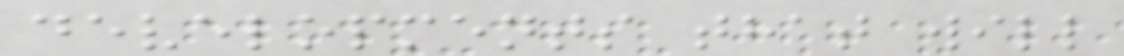developments that will
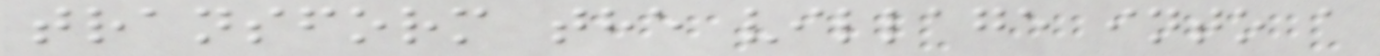transform the village into a
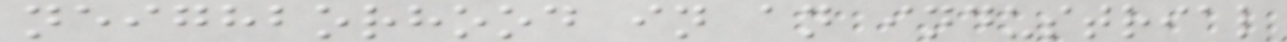neighborhood in an industrial
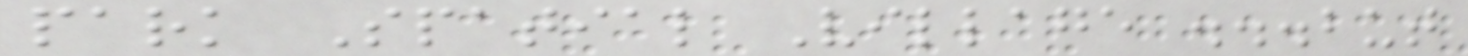park Spatial Village ...but
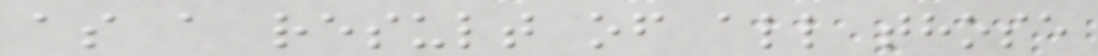as a result of all those
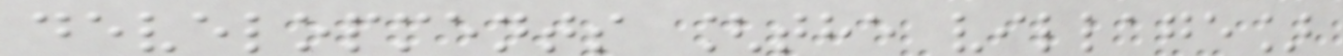developments [the village]
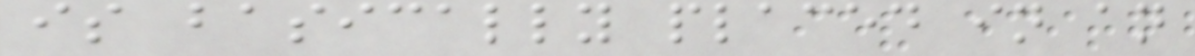is basically placed in an
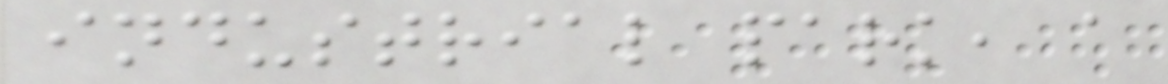industrial park, a
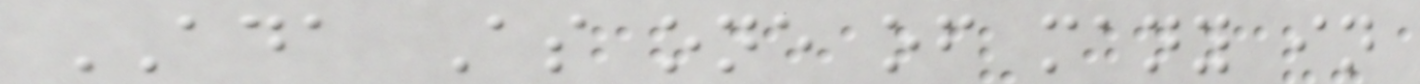ADA As one of many in
